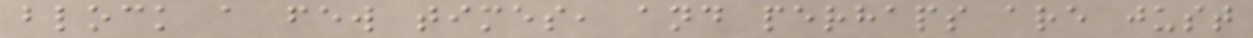block a few times, and perhaps are just
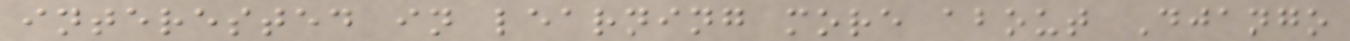interested in learning more about Django
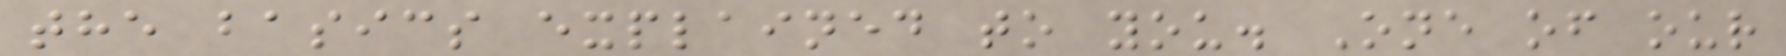the basics explained to you. One of our
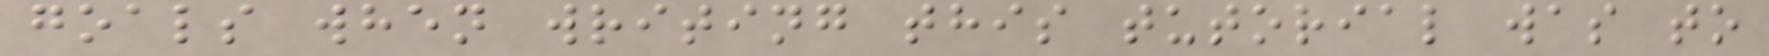goals when writing this tutorial was to
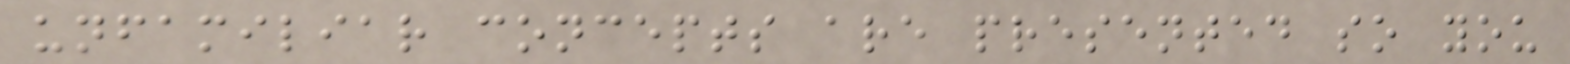unfamiliar concepts are presented so you
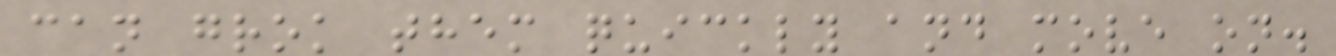can grok them quickly and move on.
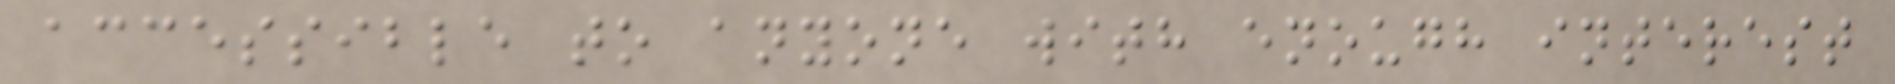accessible to anyone with enough interest
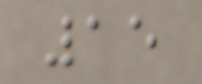15
